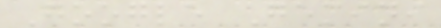Google Gemini
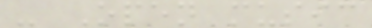- Open music
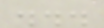...
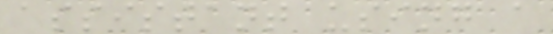assistant using a
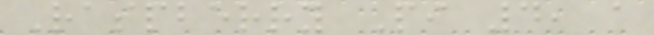Raspberry Pi 4, a
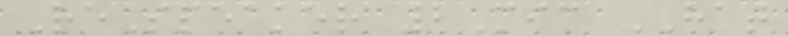ReSpeaker 2Mic HAT
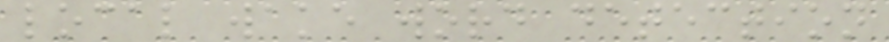local wake word detection
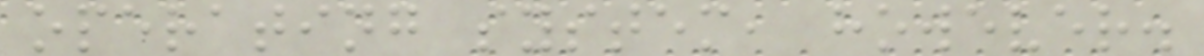operating system, however.
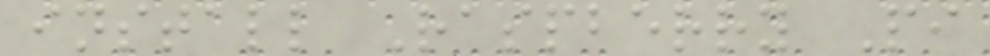install Raspberry Pi
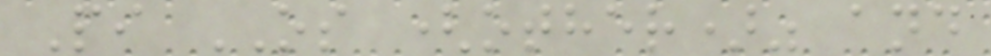Pi OS (other)" and
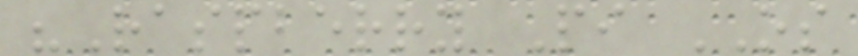"Raspberry Pi OS
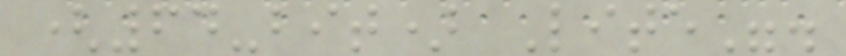(64-bit) Lite".
